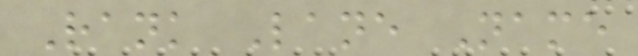Rank Lane Name
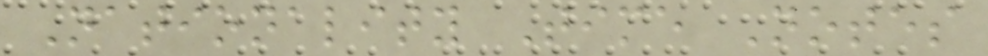Nationality Time Notes
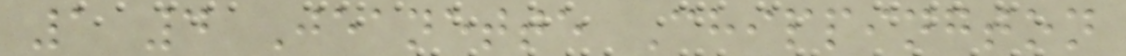1 4 Jeanette Chippington
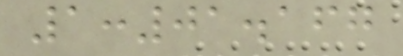1:01.167
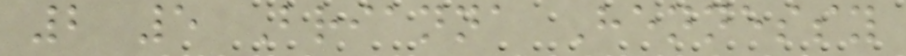2 5 Brianna Hennessy
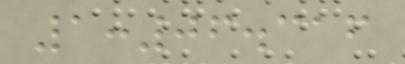1:06.316
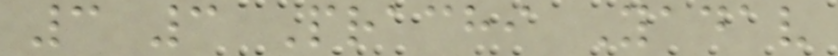3 3 Prachi Yadav
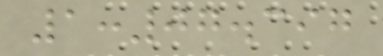1:07.397
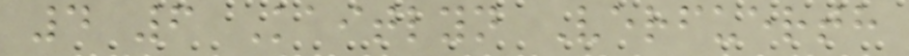4 6 Kaitlyn Verfuerth
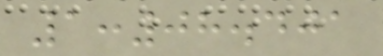1:08.401
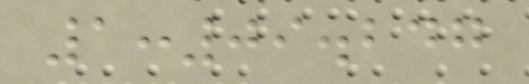1:09.247
